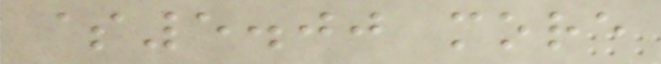$5.00 more
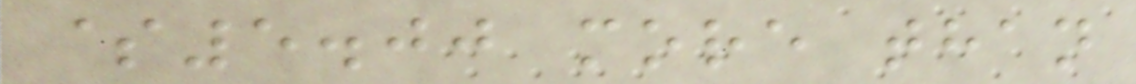$5.00 more than
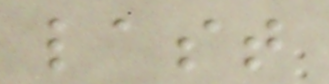last
